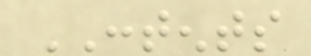CONTENTS
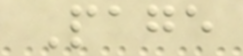Page
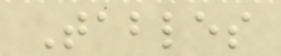Tables
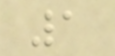1
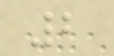2
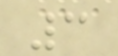3
